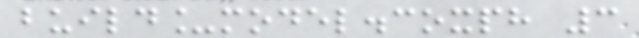build_model.coxph 3
